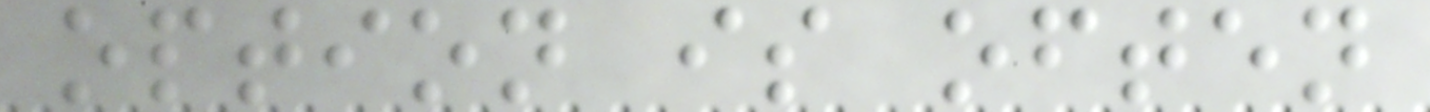option is often
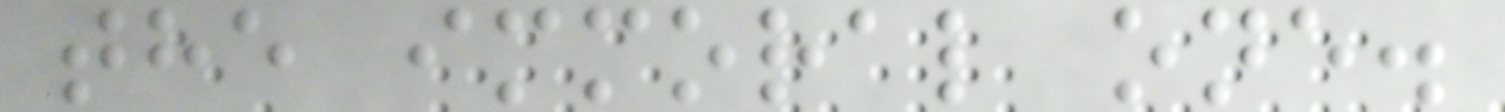the immoral one.
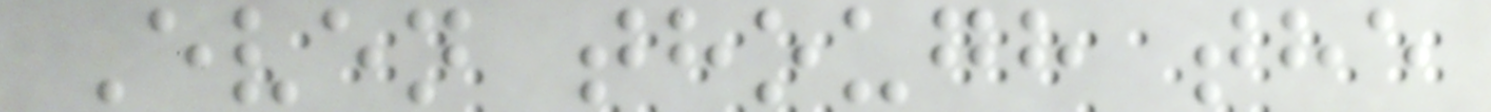Even though the
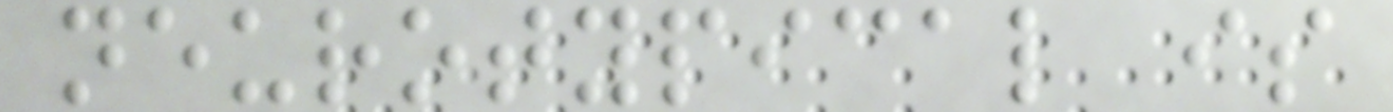neurotypical is
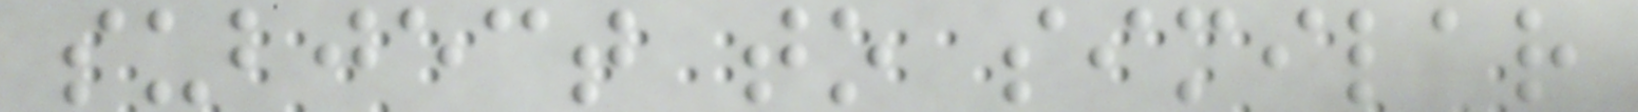subject to similar
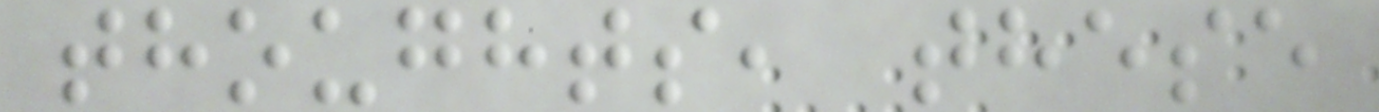thoughts, these
